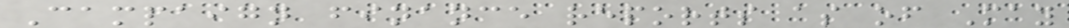Campaign finance reports as of May
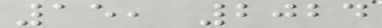15, 2024
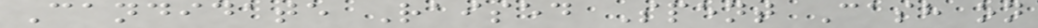Candidate Raised Spent Cash on
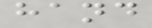hand
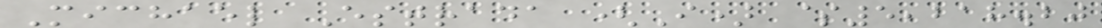Michael Estrada (I) $5,218.20
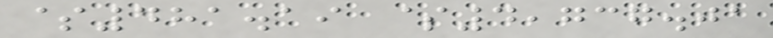$481.19 $4,737.01
